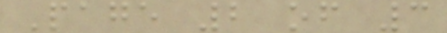Page 2 of 3
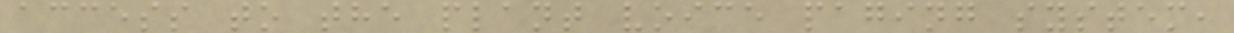access to the plant voice paging system,
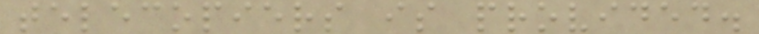telecopiers is provided.
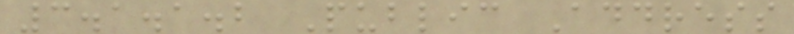3.1.1.2 Public Address
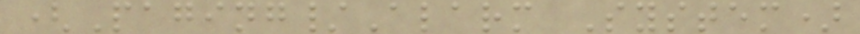(Paging/Alarm System)
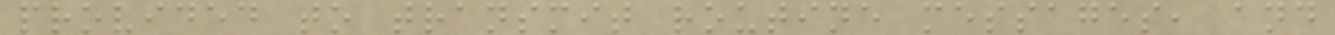provided to transmit routine messages, and
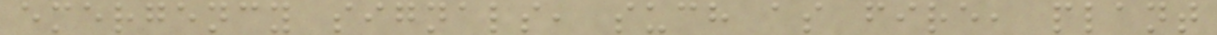emergency signals, such as fire, plant
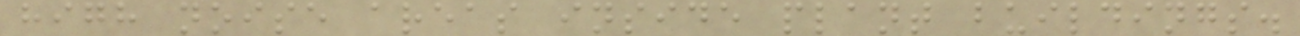high noise areas inside plant buildings.
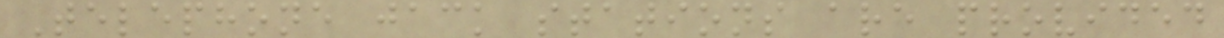Telephone jack stations are provided
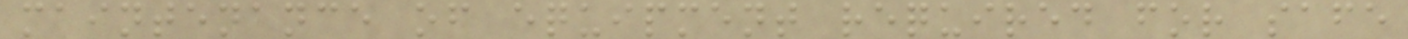maintenance of equipment required for safe
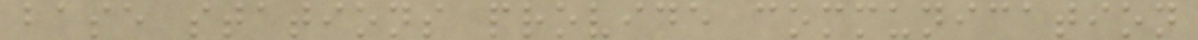base stations provide communication
